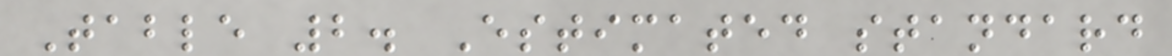Table 2. Estimated standard
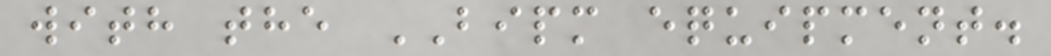with the BIPM equipment.
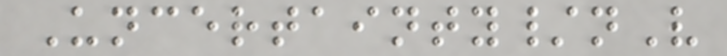Uncertainty/nV
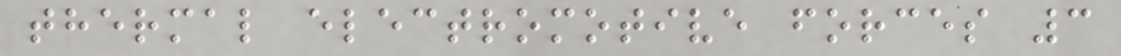thermal electromotive forces 3
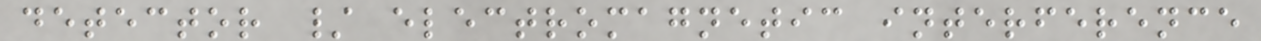detector / electromagnetic interference
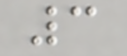3
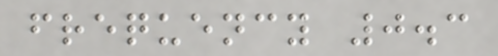frequency 0.3
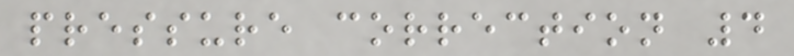pressure correction 4
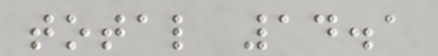total 14.1
